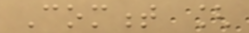Comment [
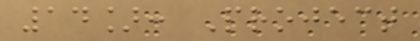14]: Project
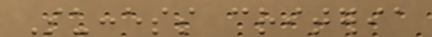Success criteria
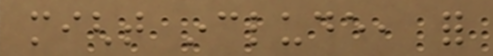might include, for
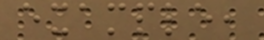example,
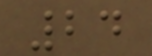24
